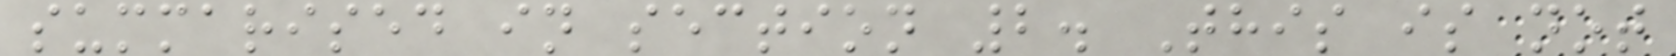summarised in section 2. This is not
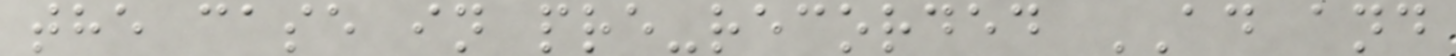the case in pre-recorded AD and
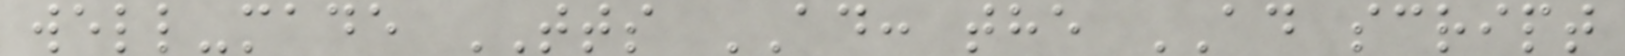well-made TTS AD: the AD script
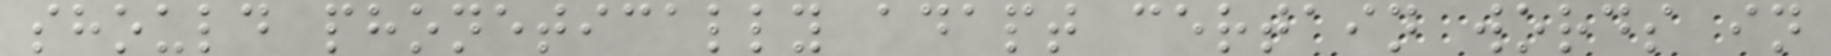should phonetically adapt certain words in
